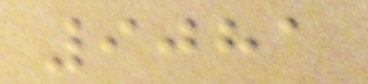9081
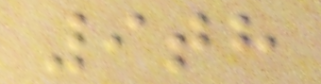9th
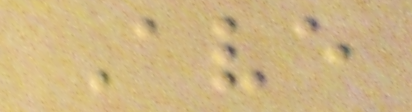Ave
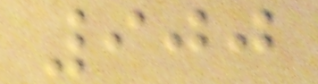900
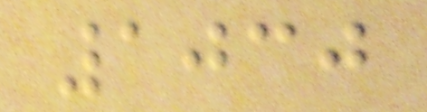1030
